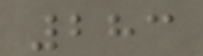283
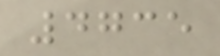4735
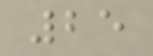25
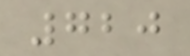720
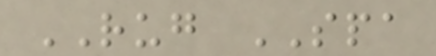RUG SPA
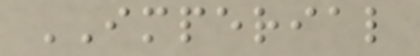IMPERIAL
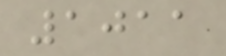1011
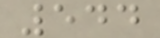544
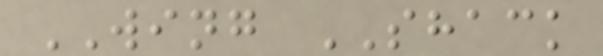WING SHACK
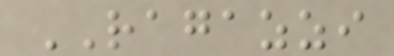RAGAZZI
